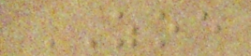ZOE
